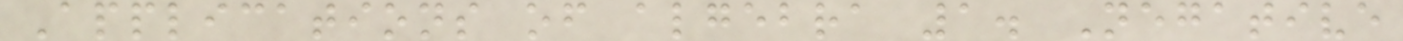Applications of algebra 1. Negative
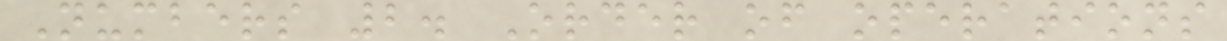Numbers 2. Order of operations
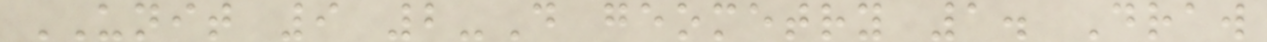UNIT 9 2-D geometry 1. Draw
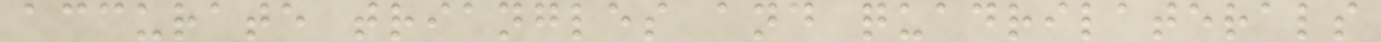accurate triangles and quadrilaterals
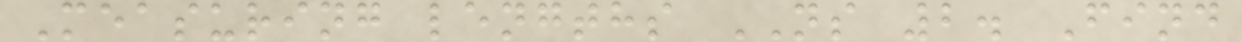Measuring lengths NS 2. Find
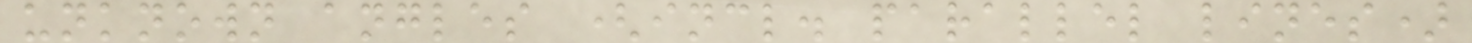unknown angles (incl. parallel lines)
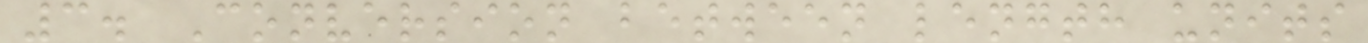3. Conversion between length units
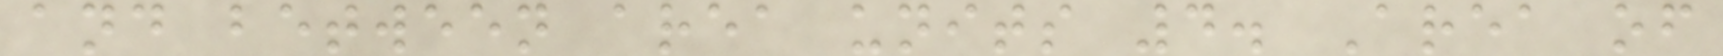and between area units 4. Area of
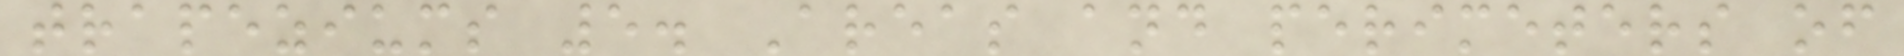trapeziums 5. Areas and perimeters of
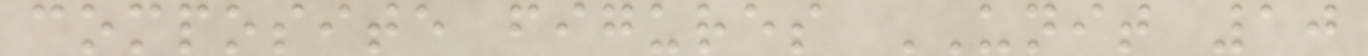composite figures UNIT 10
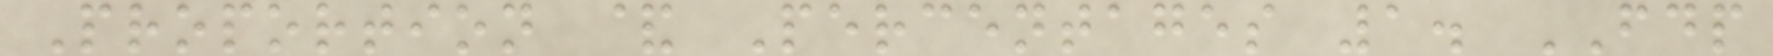Proportion & Percentages 1. FDP
